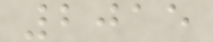2015
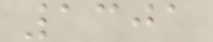1301
